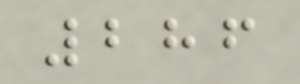286
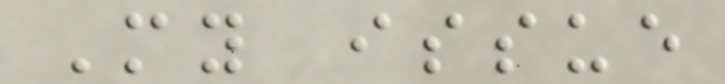My issue
